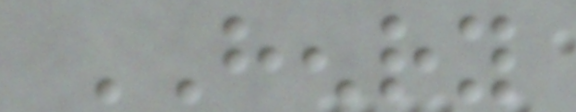HENRY
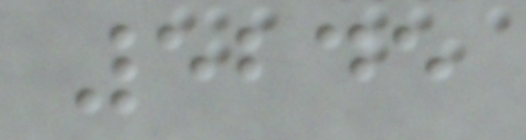5245
